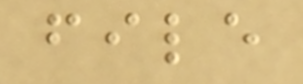file
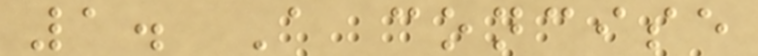1. A concise
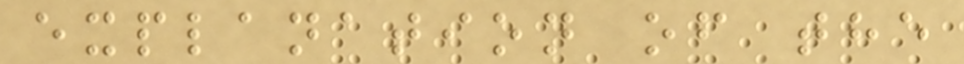explanation of the
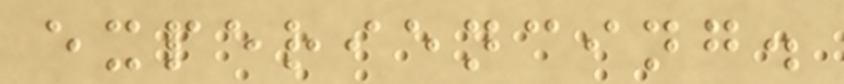experiencing.
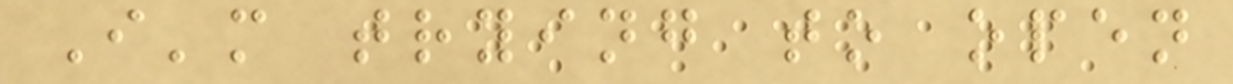I'm trying to open
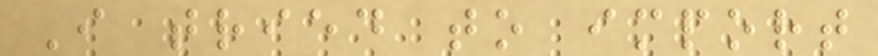I tried to import
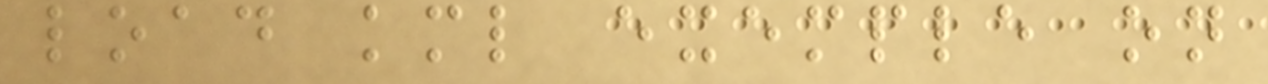load kml exemple on
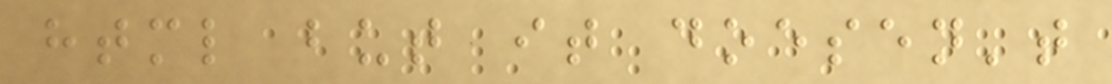html but it doesen't
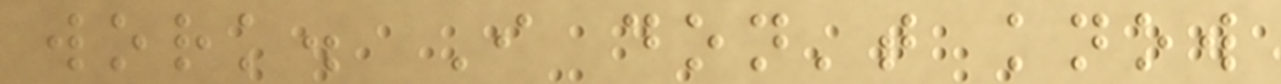work. I don't know
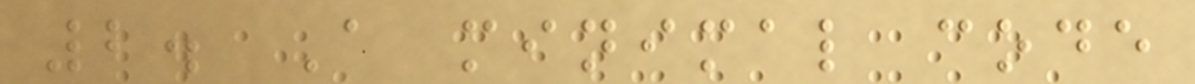2. A minimal code
